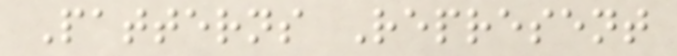Patterns Represent
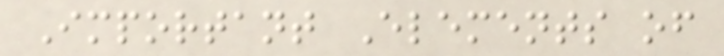Important Elements of
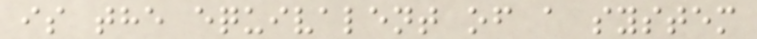is the equivalent of a system
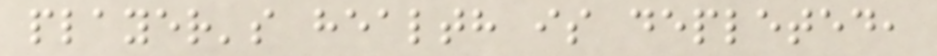player's health is depleted,
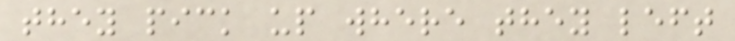they pick up where they left
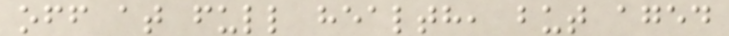off at full health, but aged
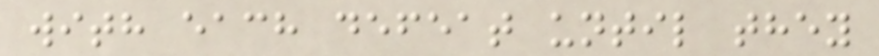with each defeat until they
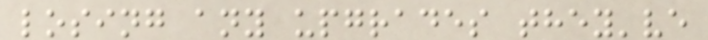losing any upgrades they've
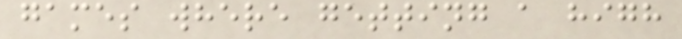games where getting a high
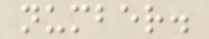number.
